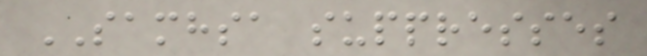SAMHSA suppresses
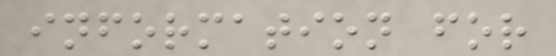information for
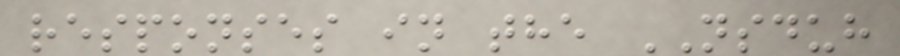responses in the NSDUH
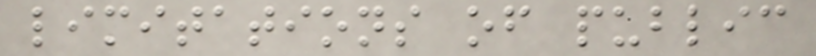limitations of public
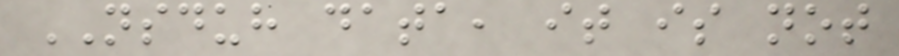NSDUH data, it is not
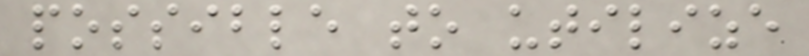possible to utilize
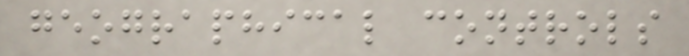geographical controls
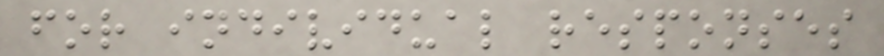for individual responses
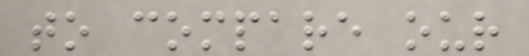to compare our
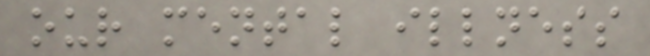our mental illness
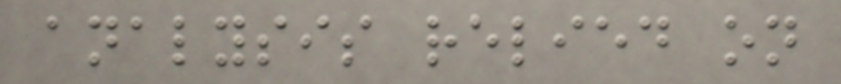analysis relied on
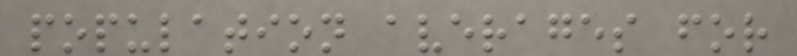population averages for
